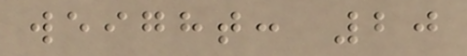weight: 20
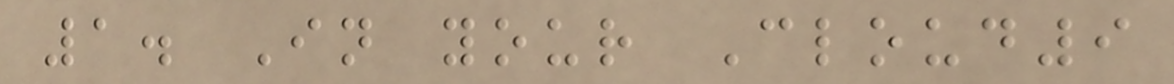1. In your Cloud9
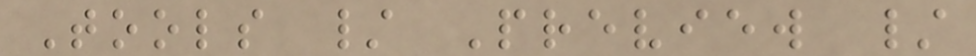Tools / Preview /
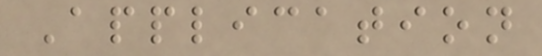Application
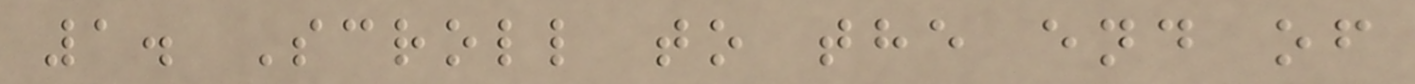1. Scroll to the end of
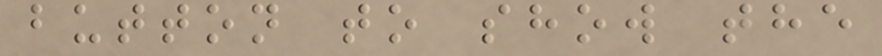button to show the
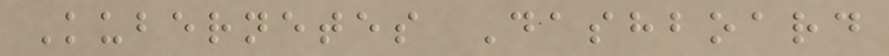Kubernetes Dashboard
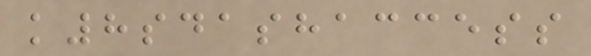k8sdashaccess
